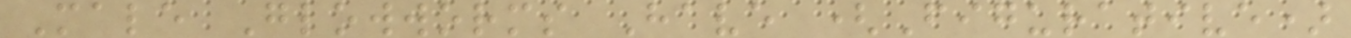Male Glowworms Have (Figurative)
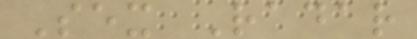Sex Radar
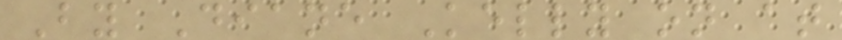By Diane Kelly on at
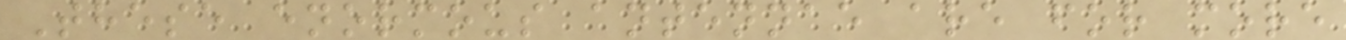These enormous antennae are for more
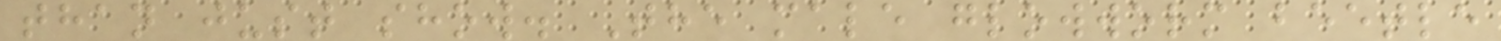than just show. The male glowworm beetle
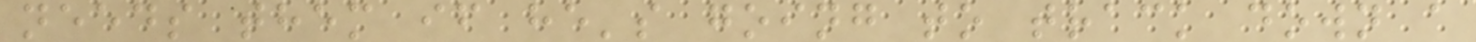needs them if he's going to track down a
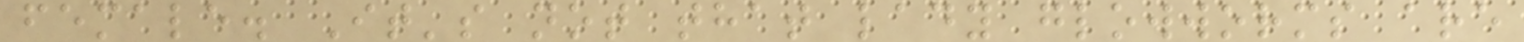female. It's not that lady glowworms are
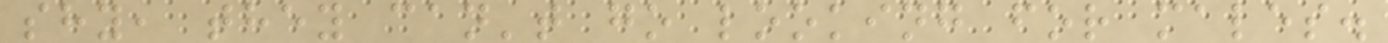shy, they can't go looking for males.
